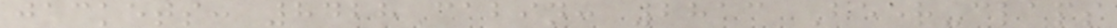jackets: 8428 cabin: 2813 Beer-claps
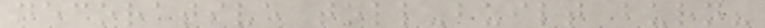decorative toll-built burn?
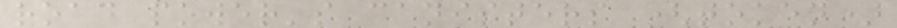road power's canisters (token)
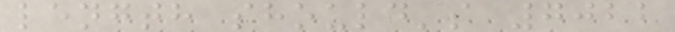length should's 7022
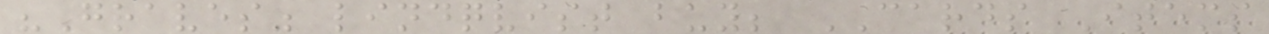"Graves" lindqvist buy; CARDS Items
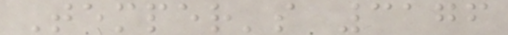Temper's 3176
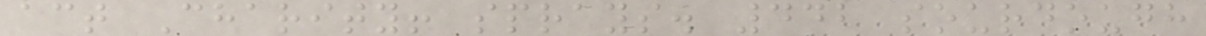act Charity! sprays. 442 sourdough
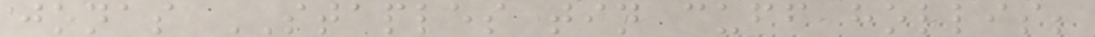jonas STAPLES tin cuff hollis;
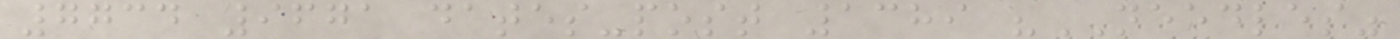7734 9671 dates-post 1389 "NEEDLES"
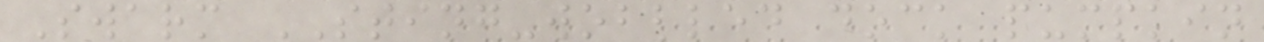Swarm STING-wobbled dock pumpkin
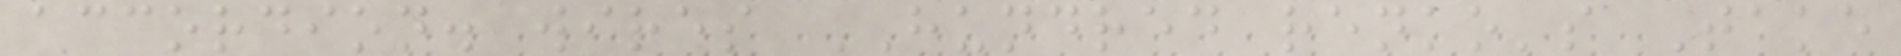accordion. wires HUNDRED renko's Take
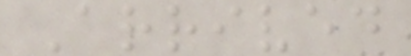Arrived
